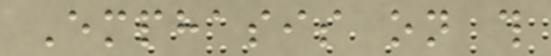Emphasis on this
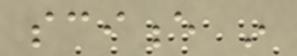science in
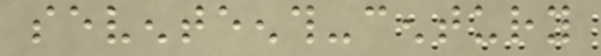seventeenth-century
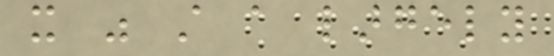it was still a largely
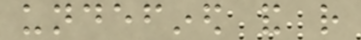undefined and rather
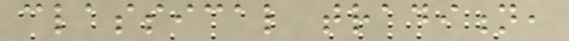classical tradition,
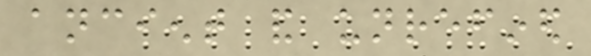ancient and unrefined
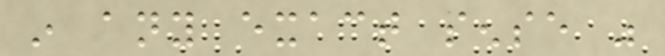in any exact sense was
